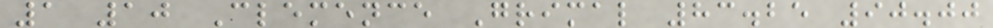1 10 Clemence Grimal 83.25 90.00
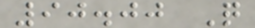90.00 Q
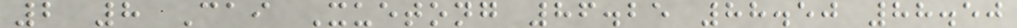2 8 Cai Xuetong 86.25 88.50 88.50
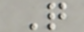Q
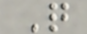Q
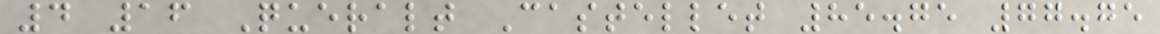4 16 Queralt Castellet 85.75 77.75
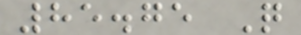85.75 Q
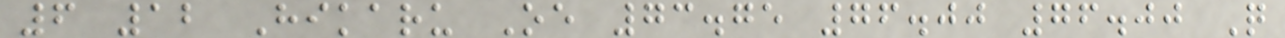6 12 Hikaru Oe 73.75 76.00 76.00 Q
